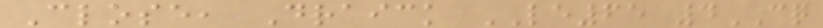Close, Draick LE65 4CQ
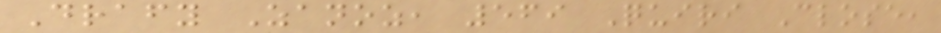Drafy Zanoz, 569 Quiri Close,
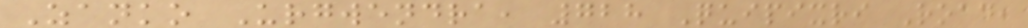Zanko Urgwendra, 728 Quipixri Road,
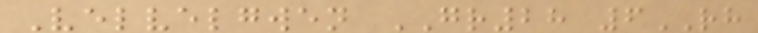Velvelgwen GR28 6RH
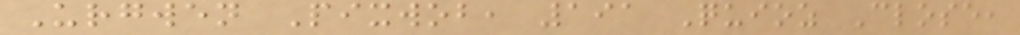Urgwen Pixwob, 191 Quioz Close,
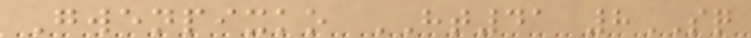Gwenpixko HT41 8SQ
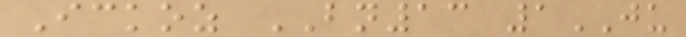Ickoz BN13 1JU
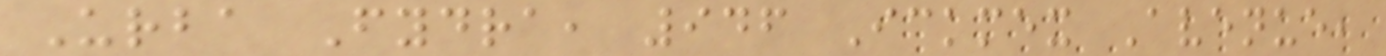Urba Fydra, 946 Ickmex Avenue,
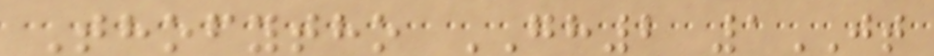Thofytho GH2 1JT
